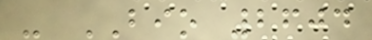- BIO 2604
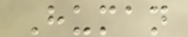Human
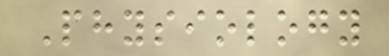Physiology
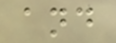and
